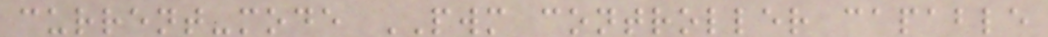current-mode PWM controller capable
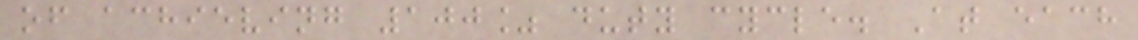of achieving 100% duty cycle. At each
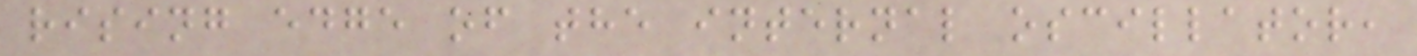rising edge of the internal oscillator,
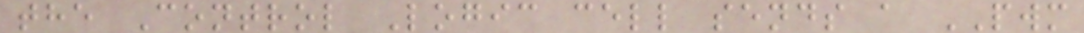the Control Logic cell sends a PWM
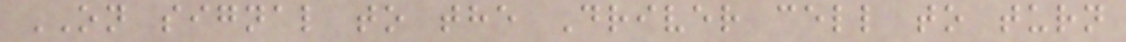ON signal to the Driver cell to turn
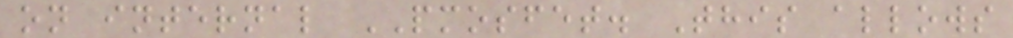on internal PMOSFET. This allows
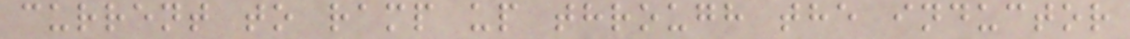current to ramp up through the inductor
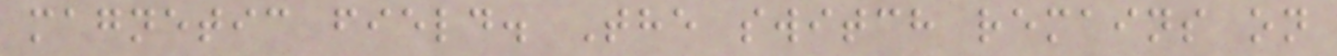magnetic field. The switch remains on
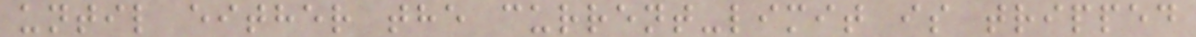until either the current-limit is tripped
